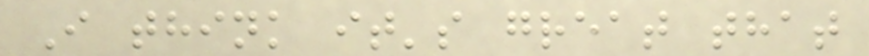I think it's great that
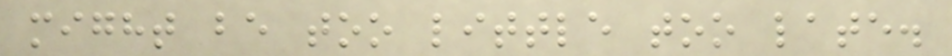might be too little too late.
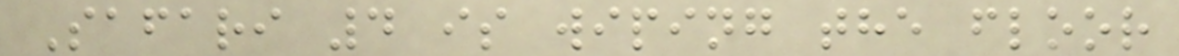Safari 4 is wiping the floor
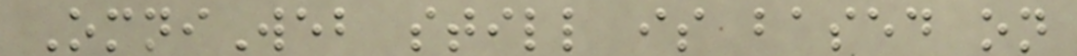OmniWeb still is based on
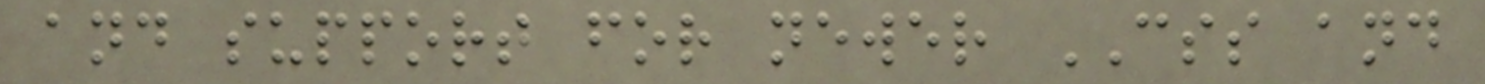and support for newer CSS and
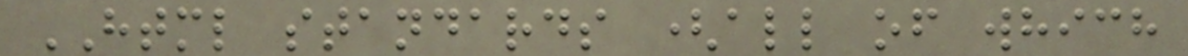HTML standards (all of which
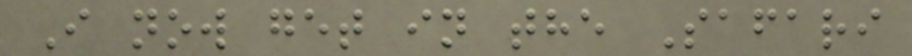I now get in the Safari
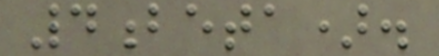4beta).
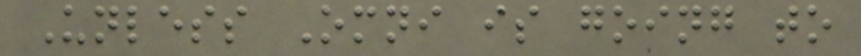Unless Omni is going to
